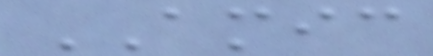AMIC
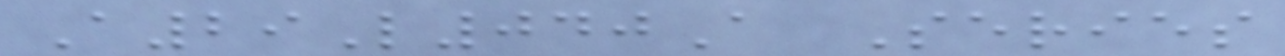A29L040A Series
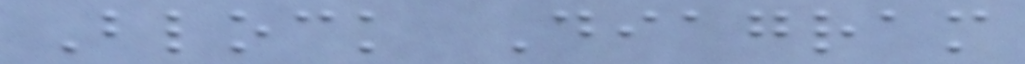Block Diagram
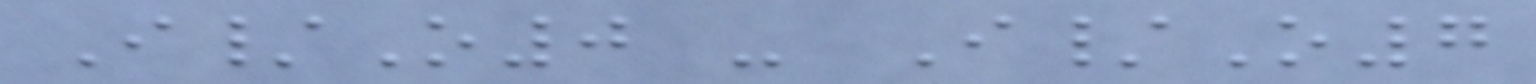I/O0 - I/O7
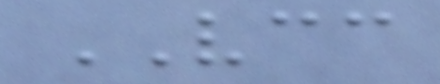VCC
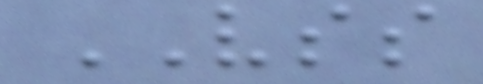VSS
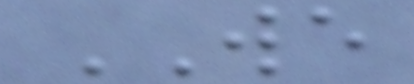WE
